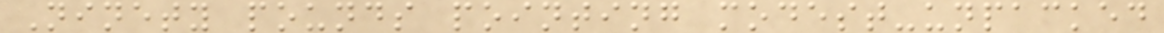Ninety pounds pointing modest-unpacked
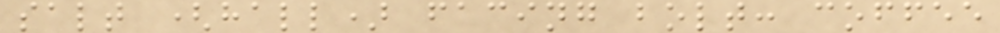salt (hall) facing bolt: coffee
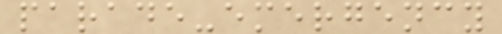parade-emergency
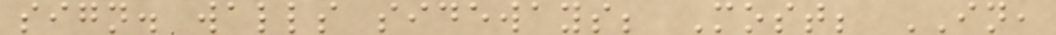sign. walls sideways; Most; IN,
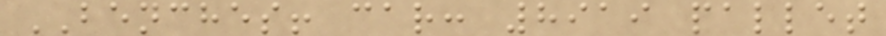BENCHES! car: 8919 pallet
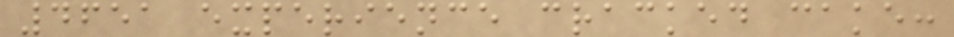4651 experience cracked cake:
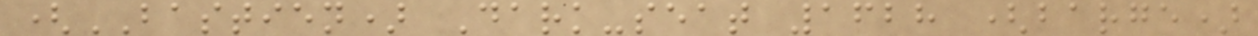(BASTIEN) Dark-seat 1628 (barge)
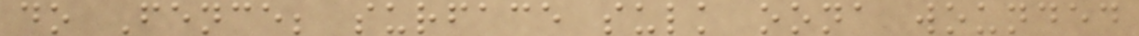do Fence; surface sulk oona wounded
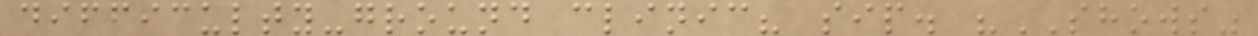difficulty-ground clinic? sip. "SHOWS"
